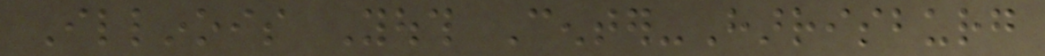Illinois Youth Center-Harrisburg
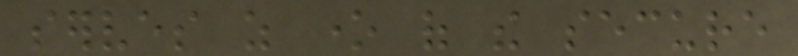serves as one of the secure
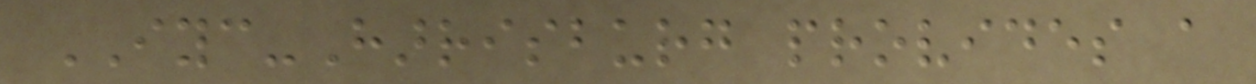IYC-Harrisburg provides a
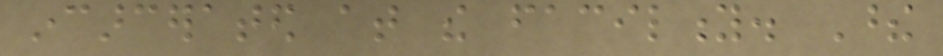incarcerated at the facility. These
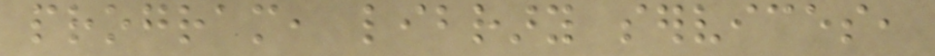program, library services,
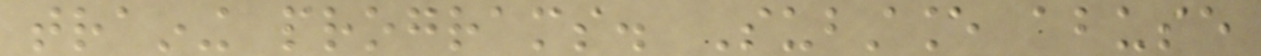training programs. Substance abuse
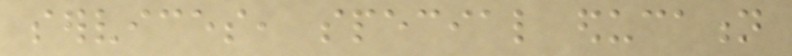services, special education
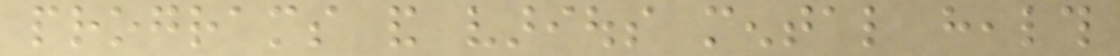programs and various mental health
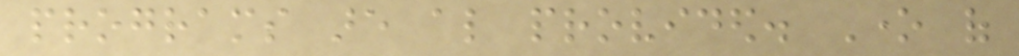programs are also provided. One of
